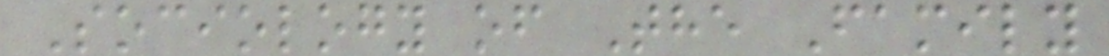Sociology of The Family
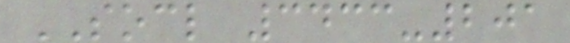SOCL 3433-201
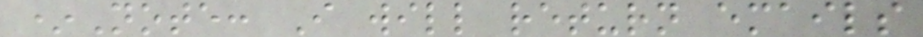*Note: I will return emails
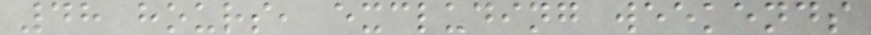48 hours, excluding weekends
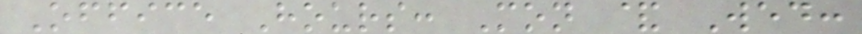Office Hours: Mon & Wed:
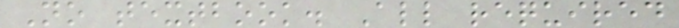No textbook. All required
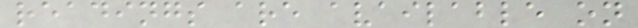readings are available on
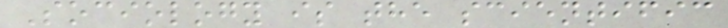Sociology is the scientific
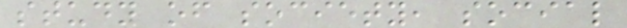study of society, social
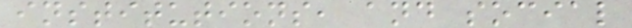institutions, and social
